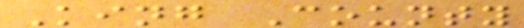King County
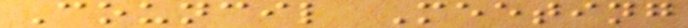Council Meeting
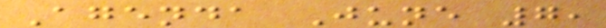Agenda June 7,
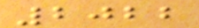2022
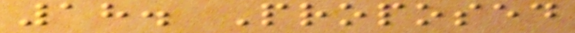18. Proposed
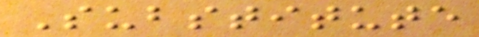Substitute
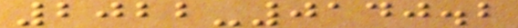2022-0140.2
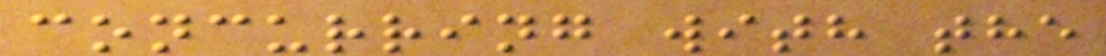concurring with the
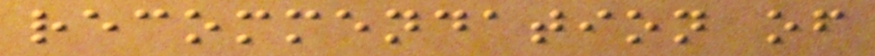recommendation of
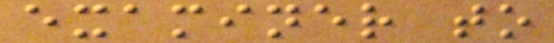examiner to
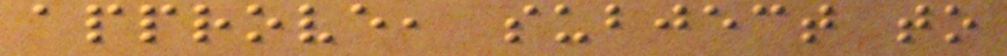approve, subject to
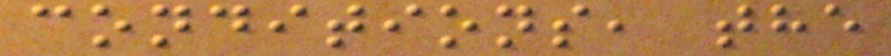conditions, the
